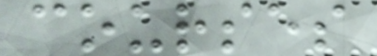courses
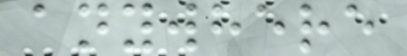anywhere
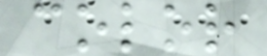color
